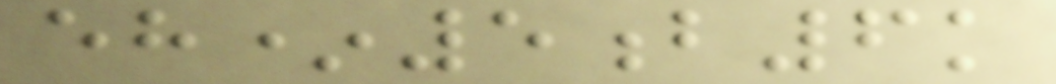eh*5b6k
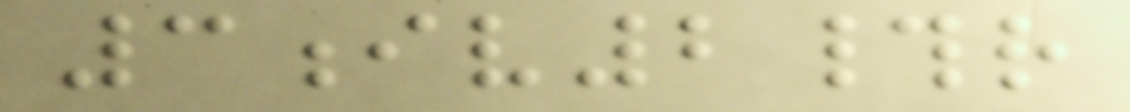3iv2#r
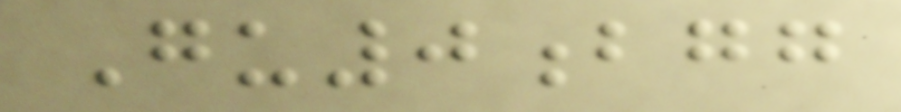Gu0bgg
